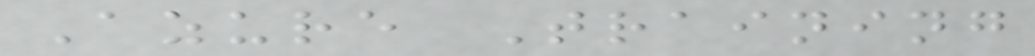Azure Training
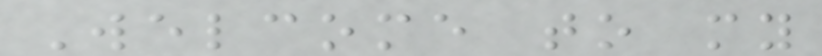Welcome to my
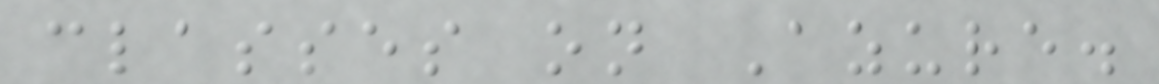classes on Azure.
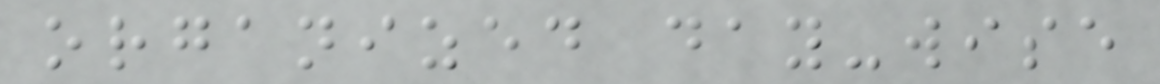organized day-wise
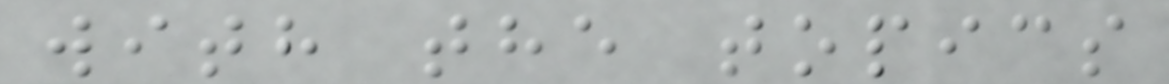with the topics
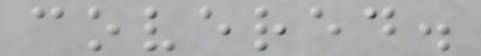covered.
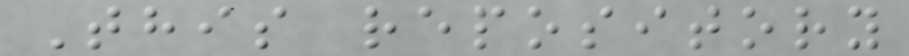This repository
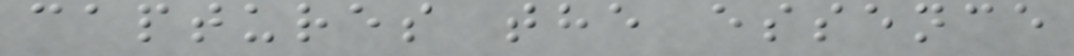captures the essence
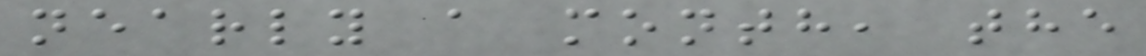nearly a month, the
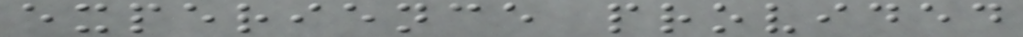experience provided
